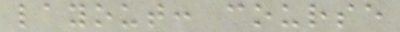layout: course
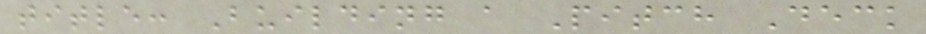title: Building a Pitch Deck
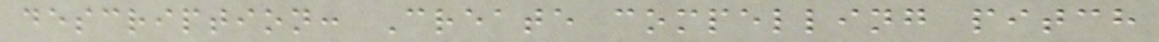description: Create compelling pitch
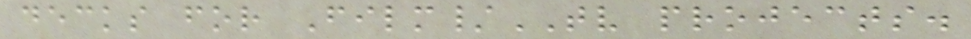decks for Film/TV projects.
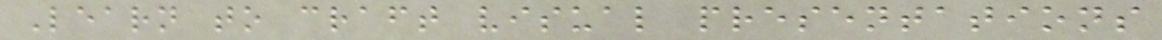Learn to craft visual presentations
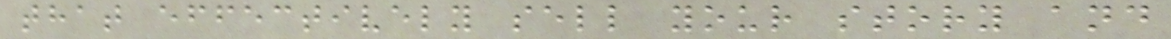that effectively sell your story and
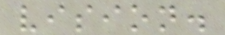vision.
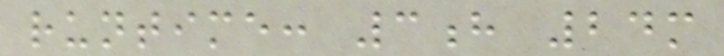runtime: 3h 24m
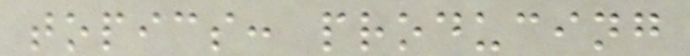topics: producing
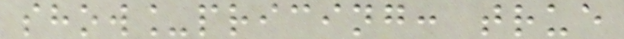show_pricing: true
